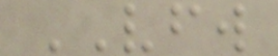VFW
